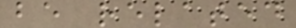be related
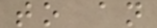to an
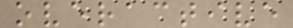overactive
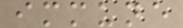immune
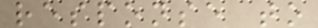response to
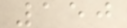150
